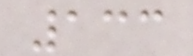133
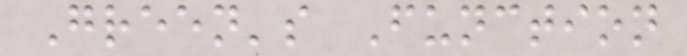Green's Function
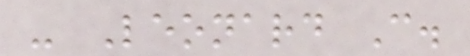- Leonard C.
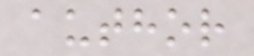author
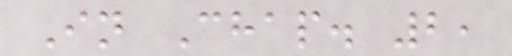In Chap. 2,
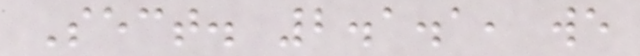Sect. 2.1.1, we
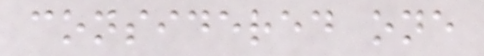considered one
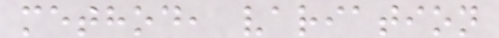method, variation
